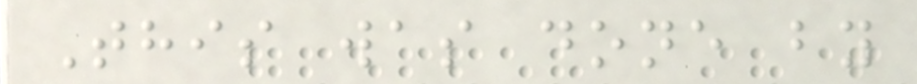This was done by
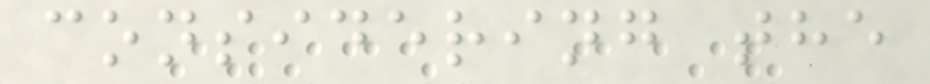considering the
